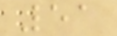51
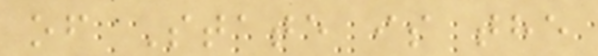of State is the
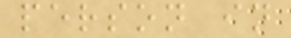person in
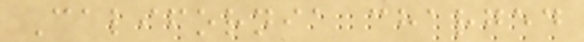California charged
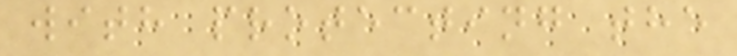with protecting the
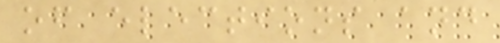of elections and
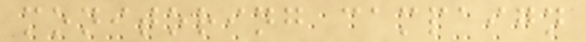monitoring campaign
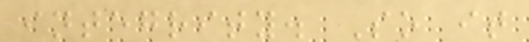integrity. So it
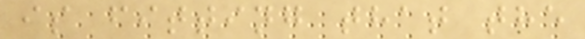is fitting that the
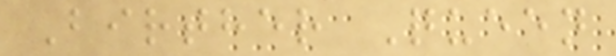Birther Queen
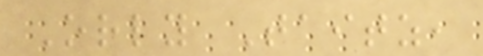Orly Taitz,
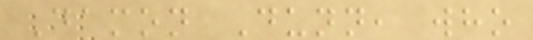Damon Dunn, who
